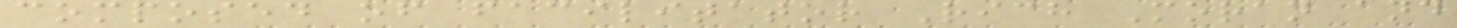composed of facilitator Rich Moran and
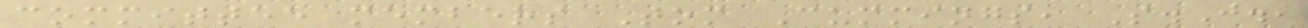committee members Tom Cummings, S.J.,
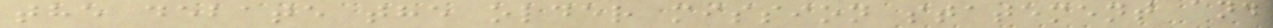the debate the older mission statement and
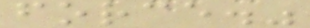force."
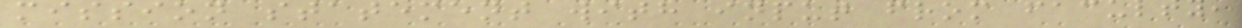mission statement with input from faculty,
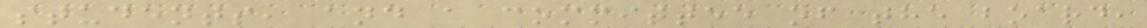students, and a committee of the board,
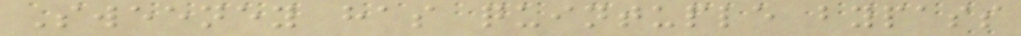Sweeney has quintuple bypass
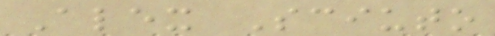Alex Sciuto
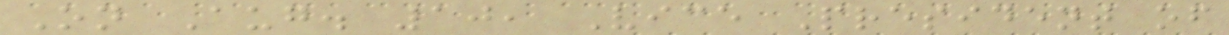On Aug. 10, Vice President of
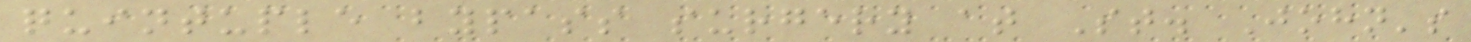quintuple bypass surgery at St. John's
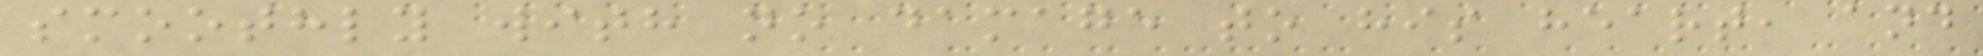smoothly with no damage to his heart, and
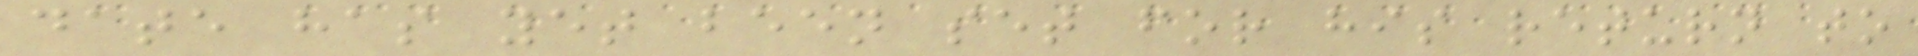date has yet been set for his return to
